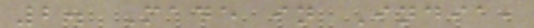2. Made in India,
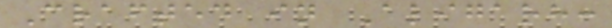Crafted in Aligarh:
